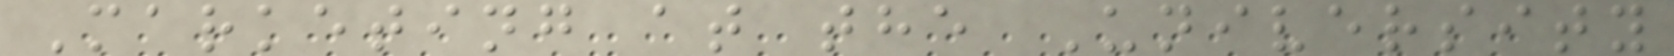Marketing at the University
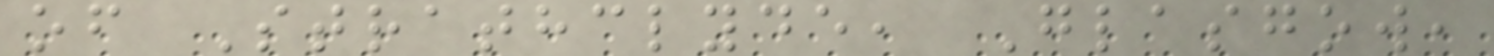of Strathclyde, Glasgow,
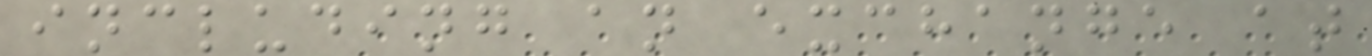including an exchange at
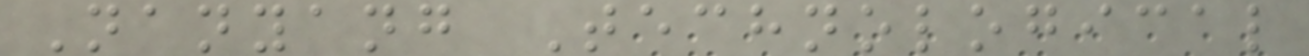Nanyang Technological
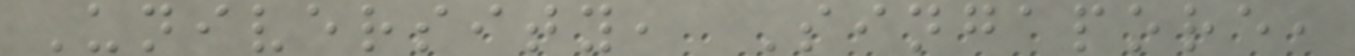University, Singapore,
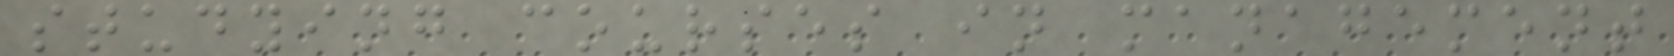studying courses in management
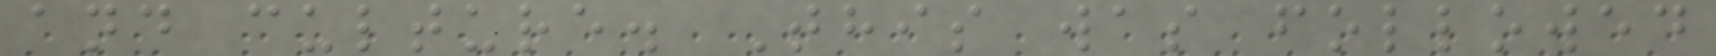and culture. This was followed
